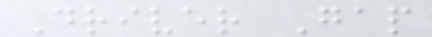Driver Gap
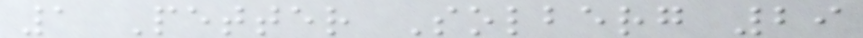1 Petter Solberg 29
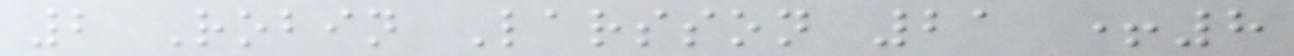2 Robin Larsson 21 +8
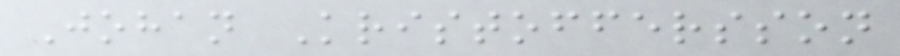Johan Kristoffersson
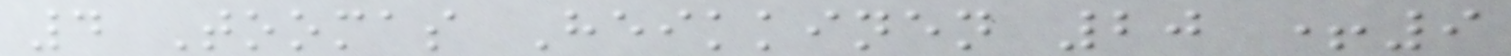4 Toomas Heikkinen 20 +9
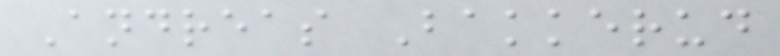Andreas Bakkerud
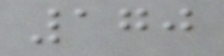170
